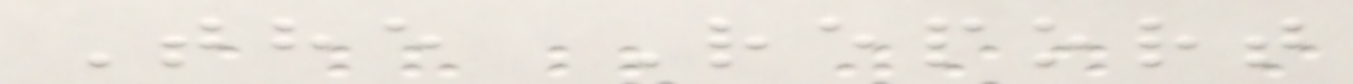The Report
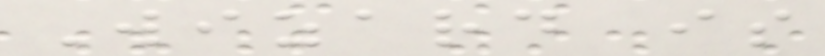Wizard is
